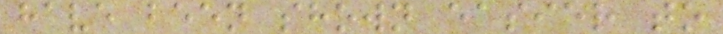have been shown easier to
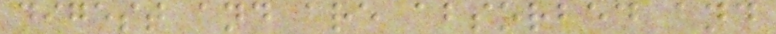digest and are absorbed and
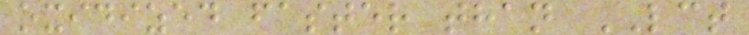oxidized faster than LCT
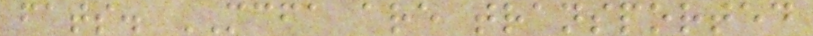fats. MCFA are transported
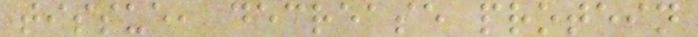tissue, decrease protein
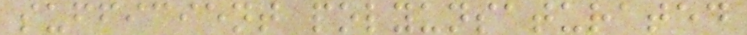sufficient polyunsaturated
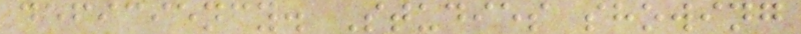deficiency. Studies showing
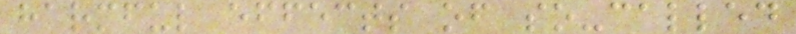harmful effects of so-called
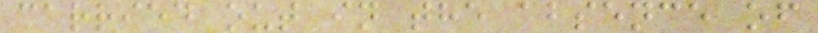carried out in the absence of
